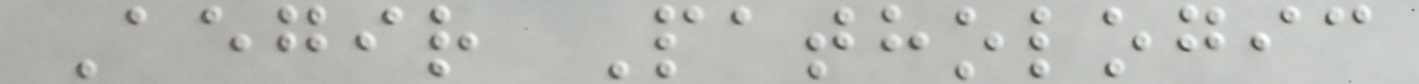Aegir Pathologic
